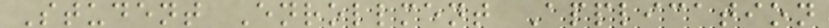Student Enrollment Application
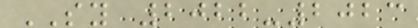SY 2022-2023
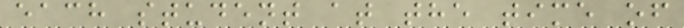each student at the time of
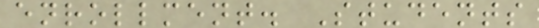enrollment. Students
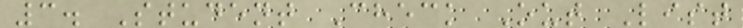3. Student Check Out List
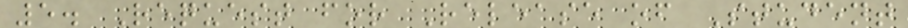5. Request for Release of Student
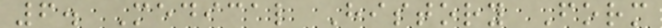6. Medical History Form
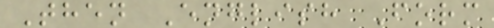Then English Form
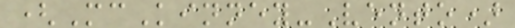(McKinney-Vento)
